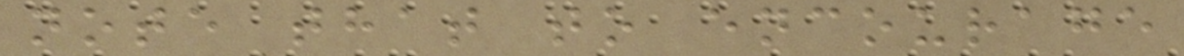note that to encourage
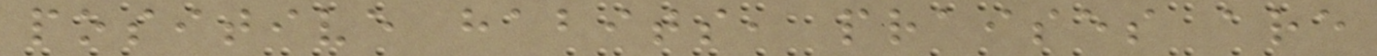positive habits, praises are
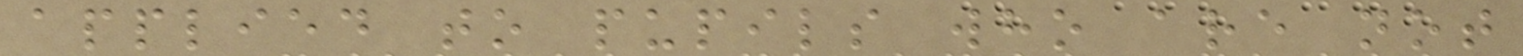applied to pupils who are not
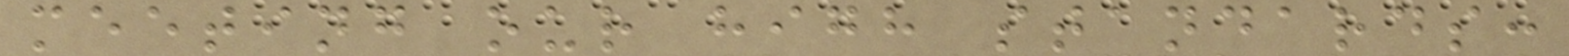meeting our high standards:
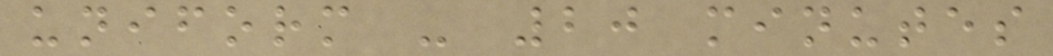uniform - 20 minutes
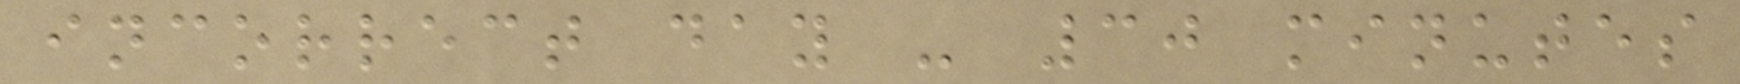incorrect day - 30 minutes
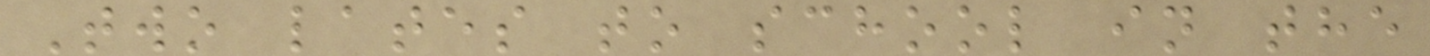Two lates to school in the
